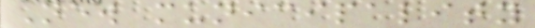New municipality
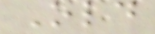Old
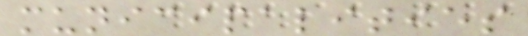municipalities
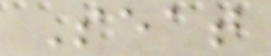Seat
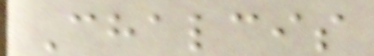Chalcis
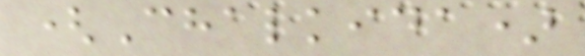(Chalkida)
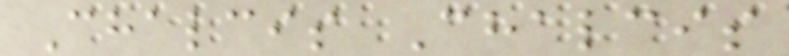Chalcis Chalcis
